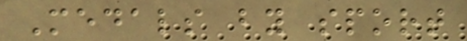Medals by sport
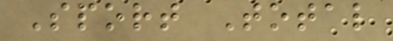Sport Total
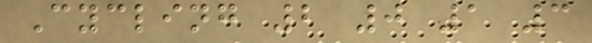Cycling 2 0 1 3
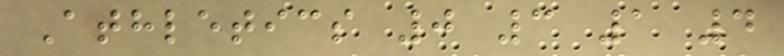Athletics 0 3 1 4
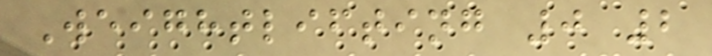Weightlifting 0 2
